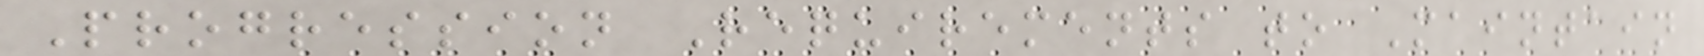Progression Requirements to Maintain
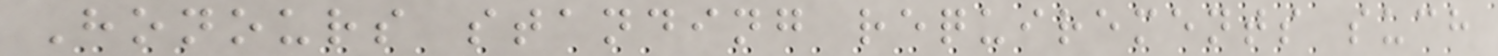Honours standing requirements such
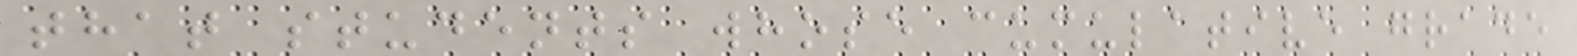that students whose cumulative grade
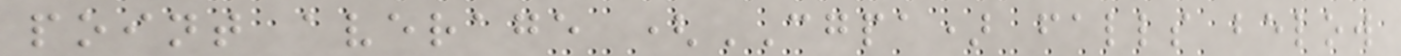point average (CGPA) falls below
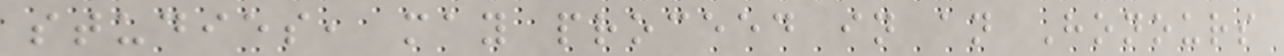studies, may proceed in an Honours
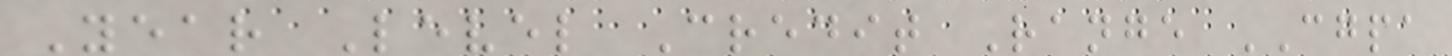Year Level Credit Range CGPA
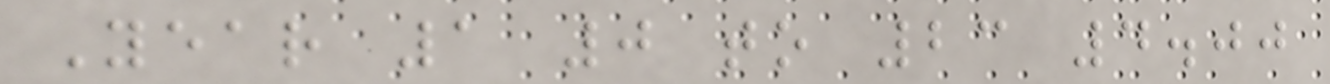Year 1 0 to 23 4.00
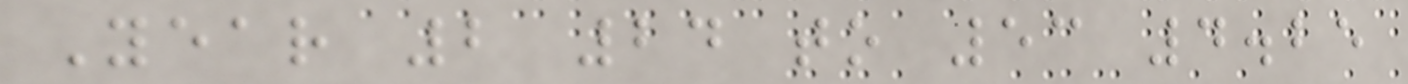Year 2 24 to 53 4.25
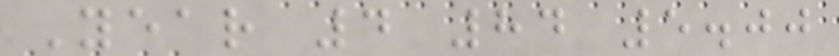Year 4 84 5.00
